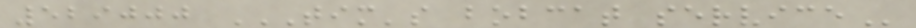529000 TIM'S BOBCAT SERVICE
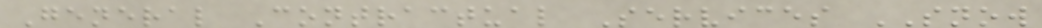General Contractual Services SNOW
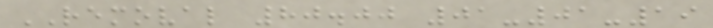REMOVAL 80.00 01-01-19
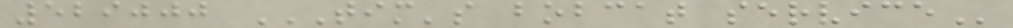529000 TIM'S BOBCAT SERVICE
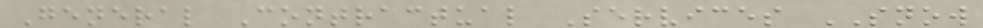General Contractual Services SNOW
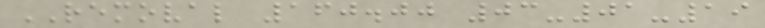REMOVAL 160.00 03-01-19
